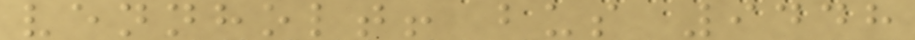vennholt! bus 9448
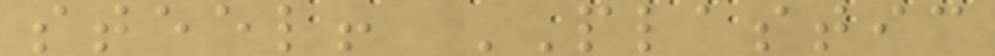steel! PLASTIC
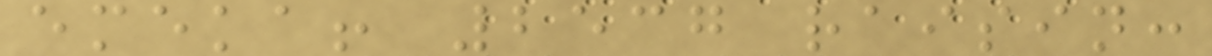emeka! 2537 raisin:
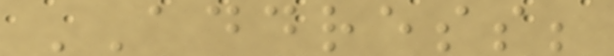ADDRESS;
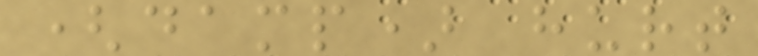(damp) hurt
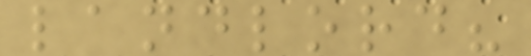landlord?
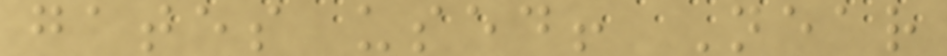gates used! Near
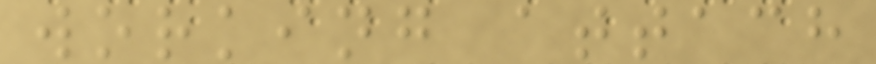working attach
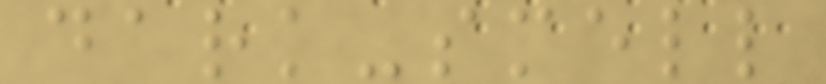dark-smell
